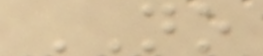NO
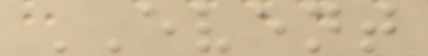EVENT
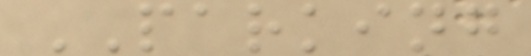PARKING
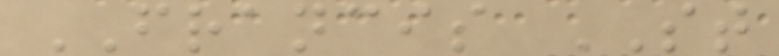FRANCIS ST
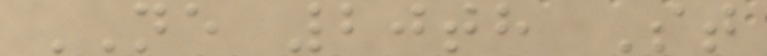NE 20th St
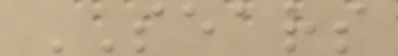SEARS
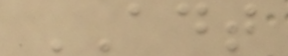ADT
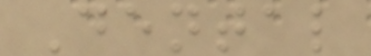Dental
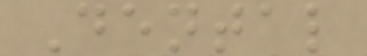Dental
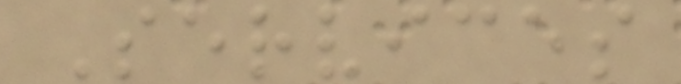Services
